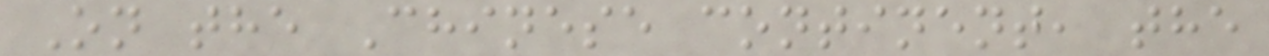On the Chinese continent, the
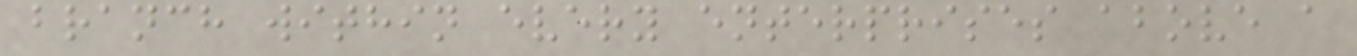branch within every enterprises above a
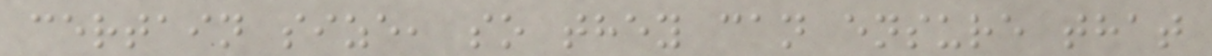certain size, so they can ensure that
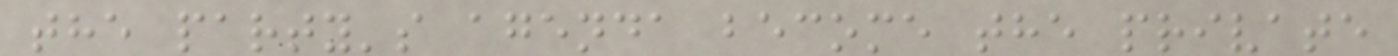the party's agenda become the private
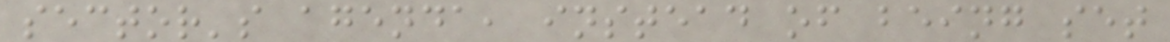sector's agenda, instead of being set
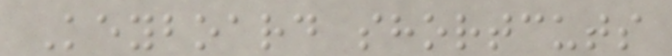Keyboard shortcuts
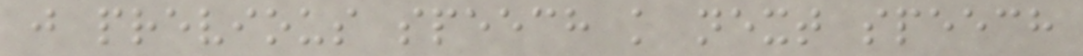j previous speech k next speech
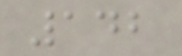142
